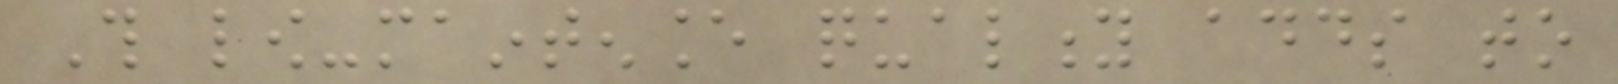This low-maintenance quality adds to
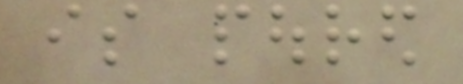is poured
